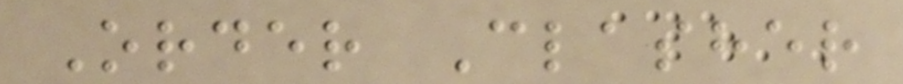Order Clasher
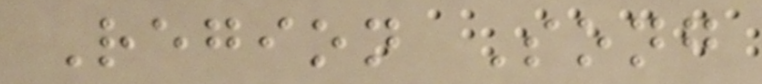Region Song
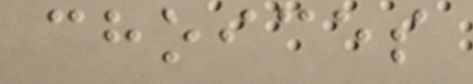choices
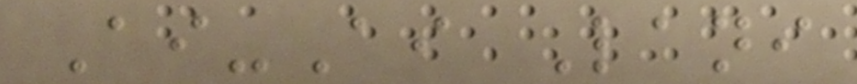Ai-Ai Lani
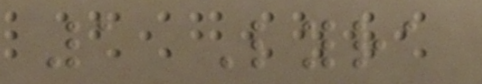1 Lyra
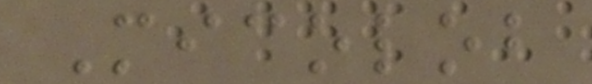Micolob
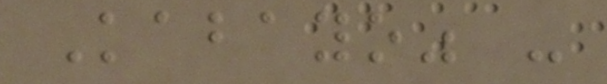Kabayo" -
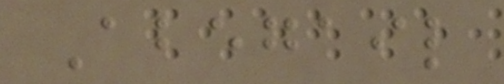Abegail
